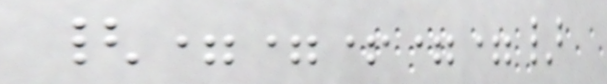{==+==}
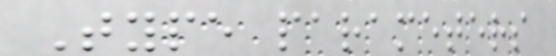Type parameters
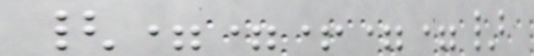{==+==}
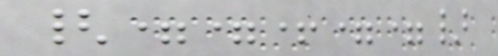{==+==}
